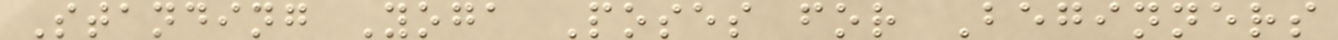Standing Yoga Poses for Beginners
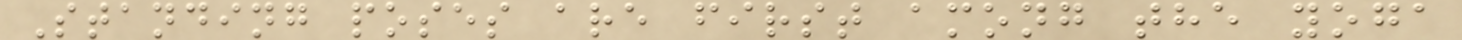Standing poses are first among the yoga
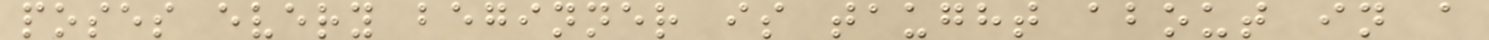poses every beginner is taught about in a
